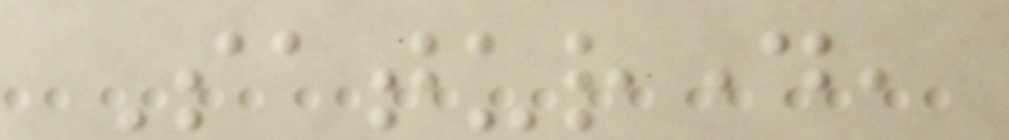Saturday,
